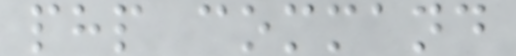php command
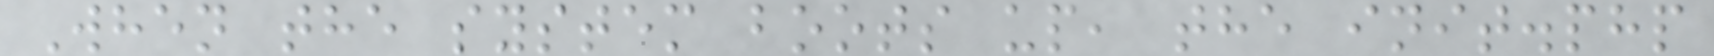When the system boots up, the init.php
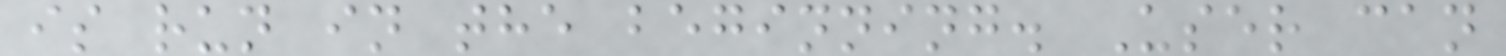is run in the beginning. User can
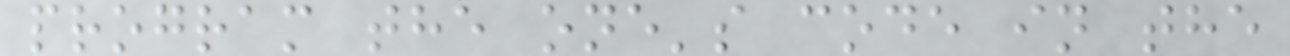program the one's code in the
